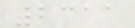2311
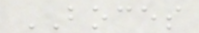BOCES
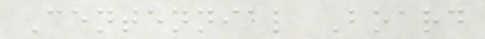Centennial Board
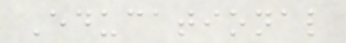Educational
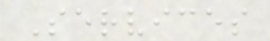Services
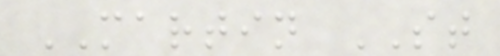MARTIN ST
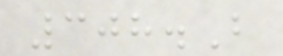308.B
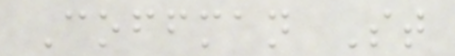Coffman St
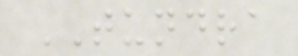TUNDRA
